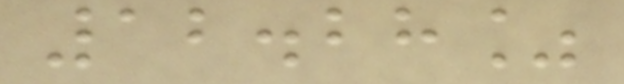12.28%
